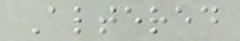Altered
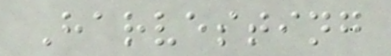Harvesting
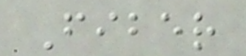Fiber
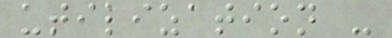utilization -
